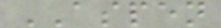ASPEN
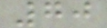70
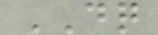DQ
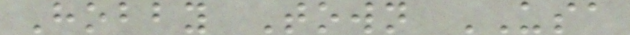Hobby Town USA
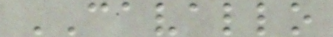CAVALLO
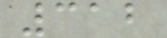312
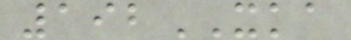192XKA
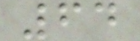64
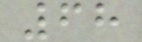68
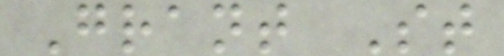Grant St
